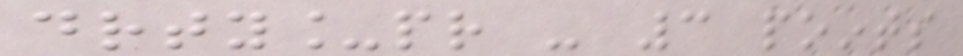drty_pr - 3 points
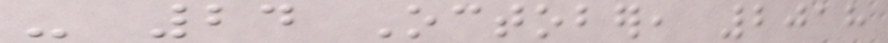- 24 October, 2018
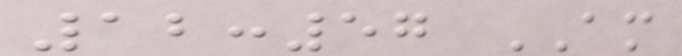12:57 AM
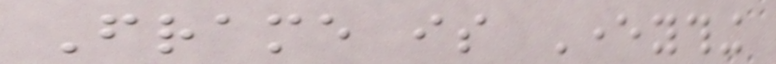Frame is Everything
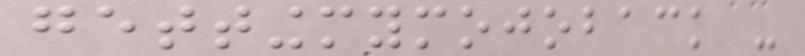gettingmymojoback -
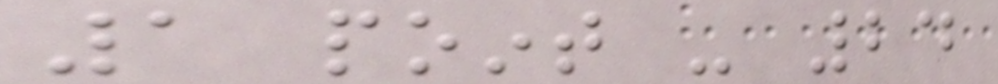1 point - 24
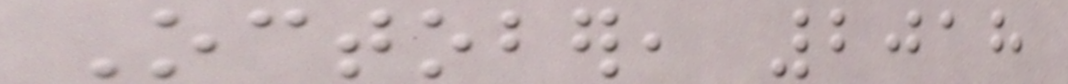October, 2018
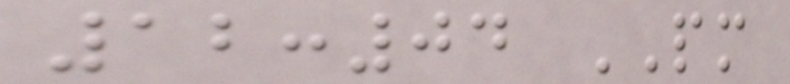12:04 PM
